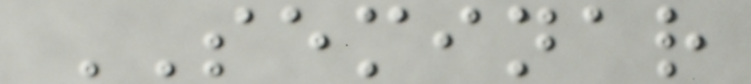SEMINAR
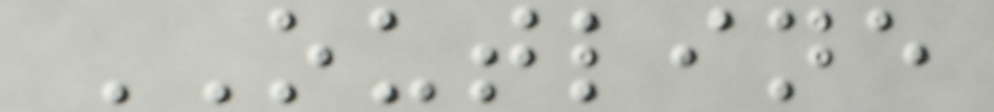OUTLINE
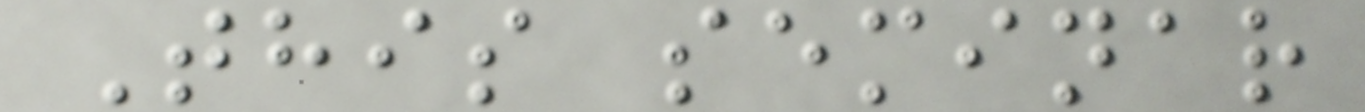This seminar
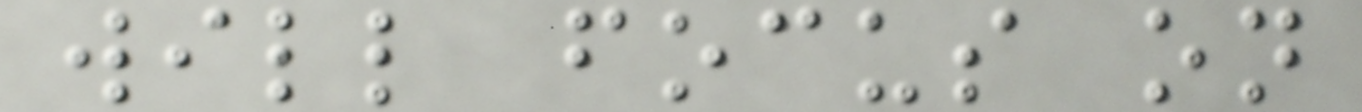will focus on
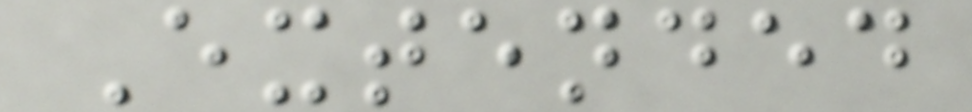Extended
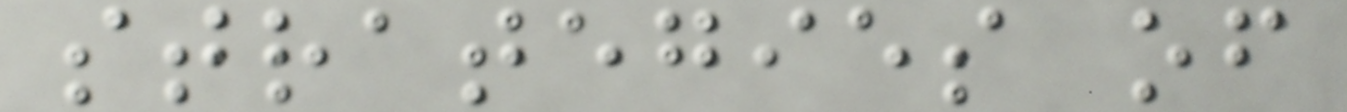strategies of
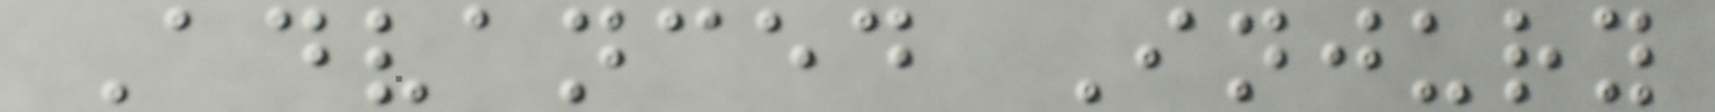Advanced Injury
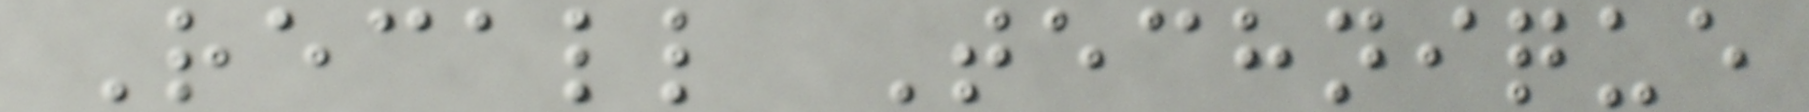Recall Technique
